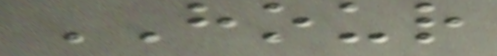HOUR
